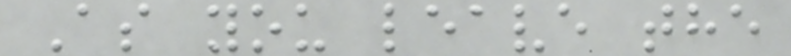As you leave the
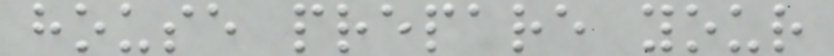house prepare your
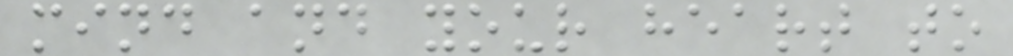mind and your heart to
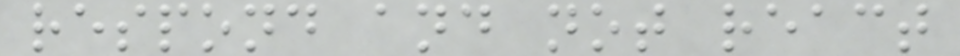respond and not react
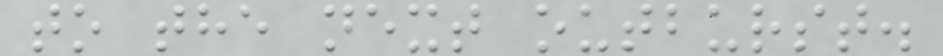to the next outburst.
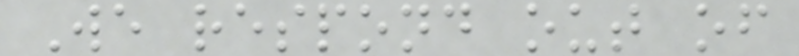We respond out of
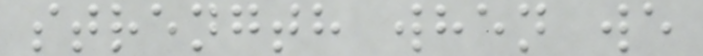strength when we
